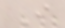I
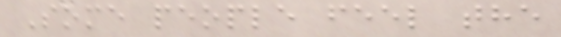Some people feel the
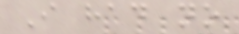I had no
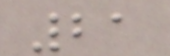21
